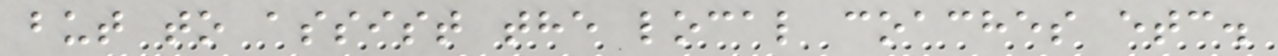but to assist the local coaches etc.
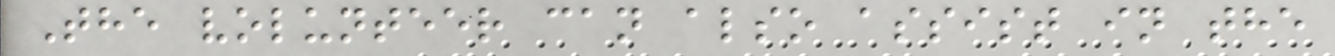The volunteer can also assist in the
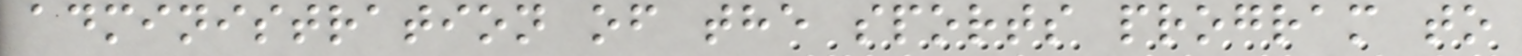administration of the sports program to
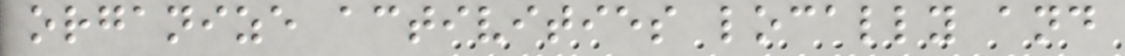organize activities locally and
